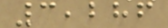3,286
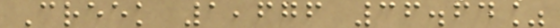Creek 1,676 36.64%
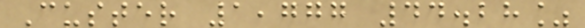Custer 1,777 44.28%
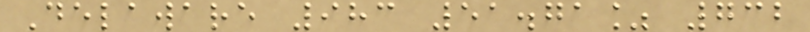Delaware 983 51.71% 732
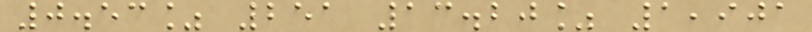0.53% 251 13.20% 1,901
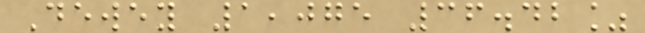Dewey 1,075 36.42%
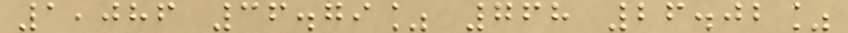1,086 36.79% 768 26.02%
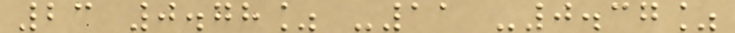23 0.78% -11 -0.37%
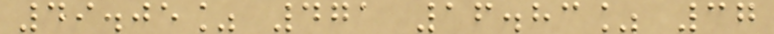49.05% 471 16.83% 37
